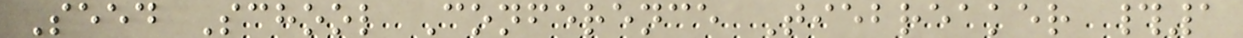Seed School Conference Tiebreaker #1
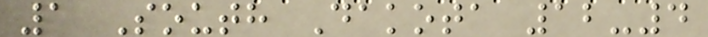1 South Dakota 12-4
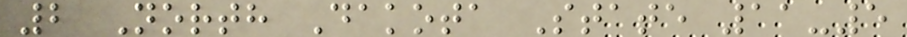2 North Dakota State 11-5
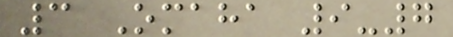3 Omaha 9-7
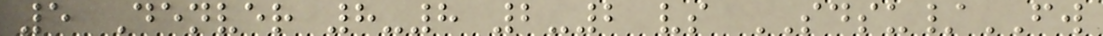5 Denver 8-8 2-2 vs SDSU/FW
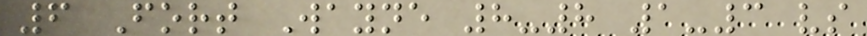6 Fort Wayne 8-8 1-3 vs
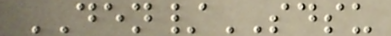DEN/SDSU
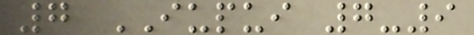7 IUPUI 7-9
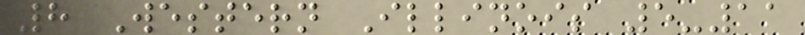8 Western Illinois 5-11
